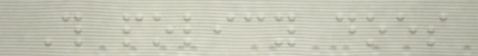This policy does
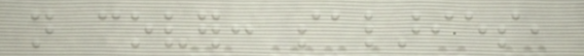not cover: salaries,
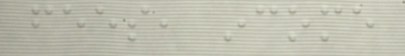fees, income
